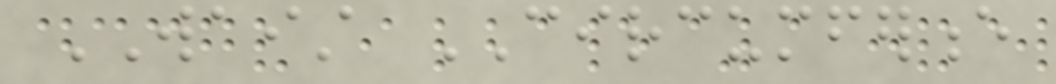WAIST CIRCUMFERENCE
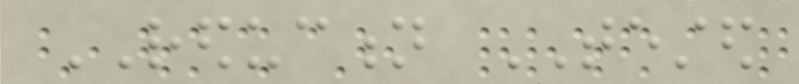REDUCTION TESTED
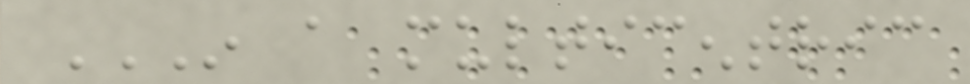IN A MULTICENTRIC
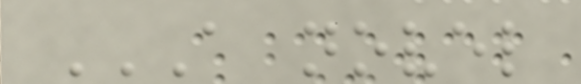A NOVEL
